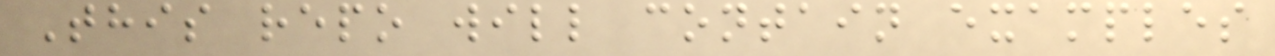This repo will contain examples
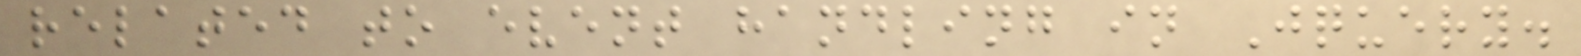related to event handling in Jquery.
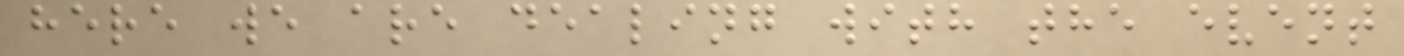here we are dealing with the event
